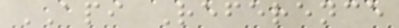API Reference
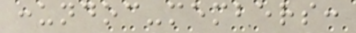:undoc-members:
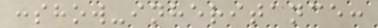:show-inheritance:
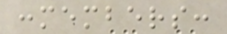:members:
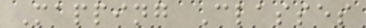Mapping Classes
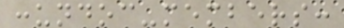:undoc-members:
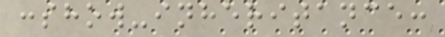:show-inheritance:
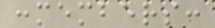:members:
